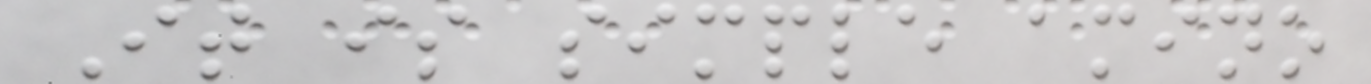It is simple amino
